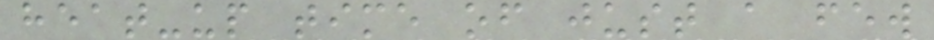heat-up time of just a few
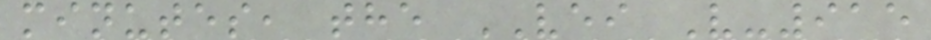minutes, the VEI V-915
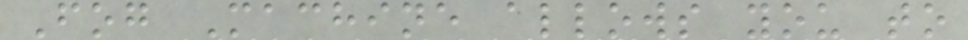Fog Machine allows you to
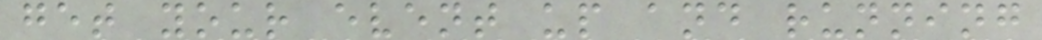get your event up and running
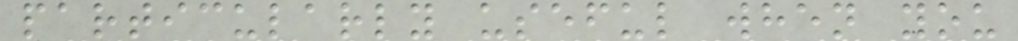particularly useful when you
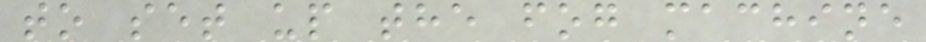to set up the fog machine
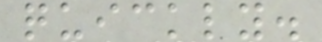quickly.
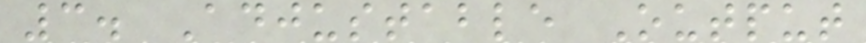3. Adjustable Output
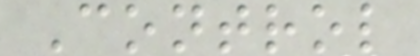Control
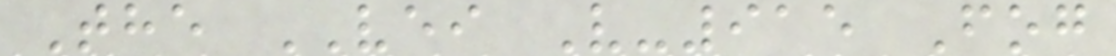The VEI V-915 Fog
